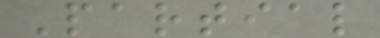Partial
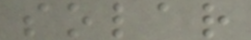solar
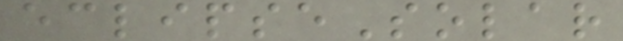eclipseSolar
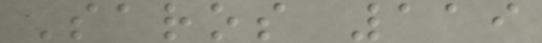Saros 119
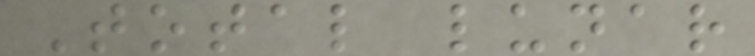Total lunar
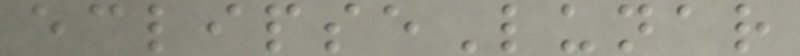eclipseLunar
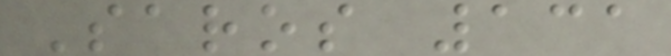Saros 131
